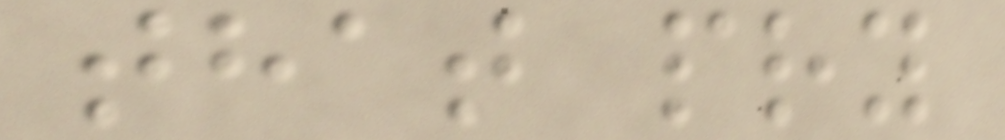that pry
